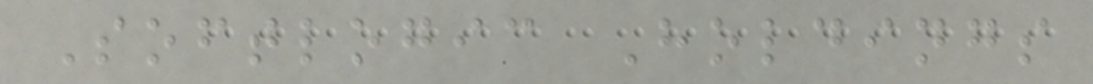Softlogic Holdings
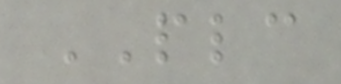PLC
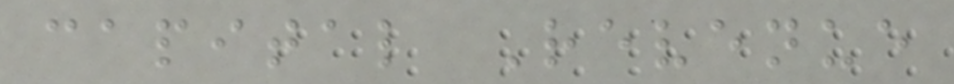capital Revenue
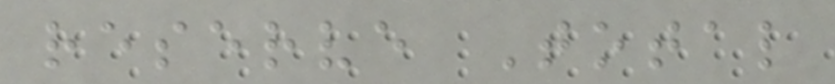reserve Total
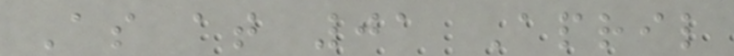As at 01 April
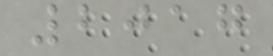2017
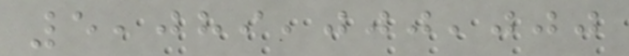5,089,000,000
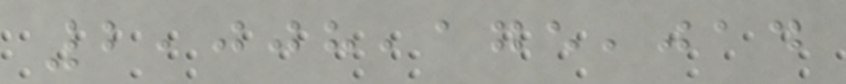2,008,175,014
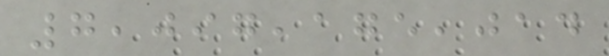7,097,175,014
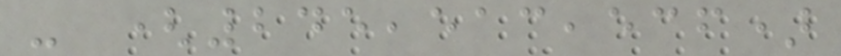- (245,513,536)
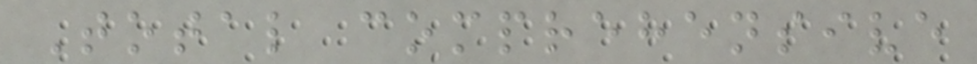Total comprehensive
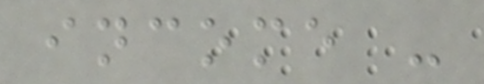income -
